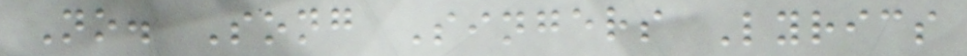No. Song Singers Lyrics
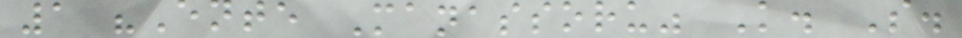1 "Ente Manassoru" K. S.
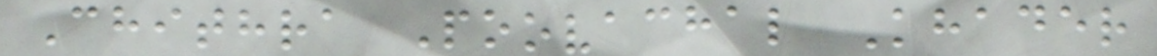Chithra Poovachal Khader
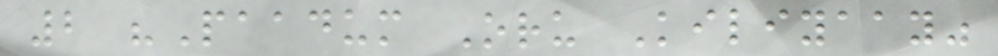2 "Paadum Oru Kiliyaay"
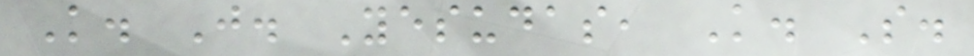K. J. Yesudas, K. S.
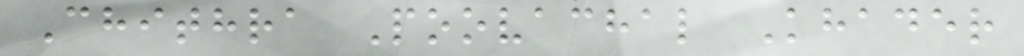Chithra Poovachal Khader
